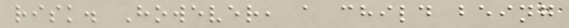risk. However, a child being
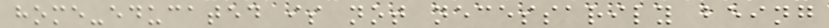home-educated is not necessarily being
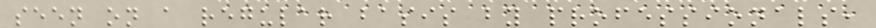seen on a regular basis by professionals,
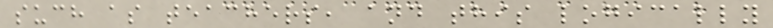such as teachers, and this logically
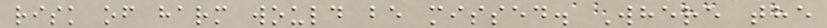risk of harm would be missed. Where the
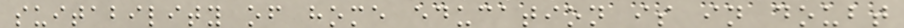suitability of home education is in doubt
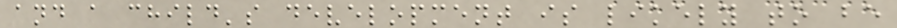and a child's development is likely to be
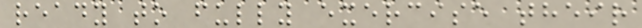ready to fully exercise their
